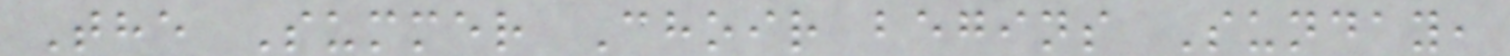The Summer Choir begins Sunday,
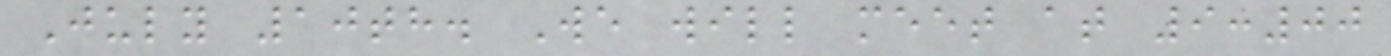July 10th. We will meet at 9:00
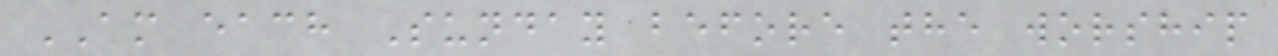AM each Sunday before the worship
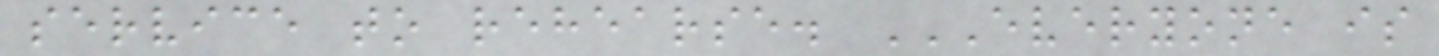service to rehearse. EVERYONE IS
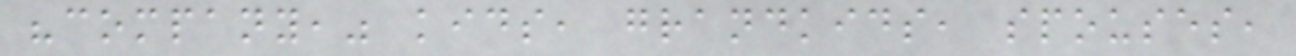"company," kids, grandkids, spouses,
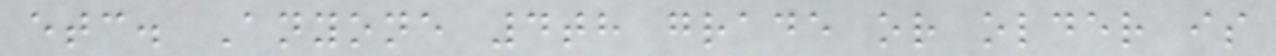etc. Anyone 4th grade or older is
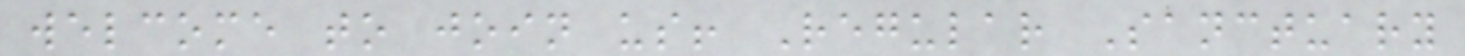welcome to join us! Regular Sanctuary
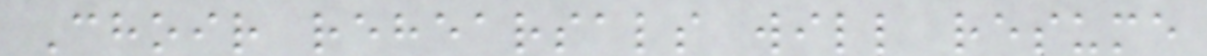Choir rehearsals will resume
